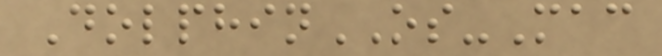DolphinOS-Mac
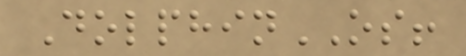DolphinOS!
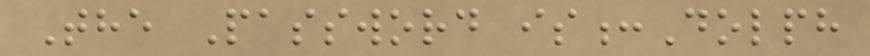The Password is:Dolph
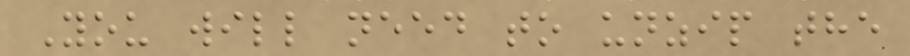You will need to unzip the
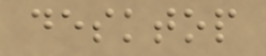desktop
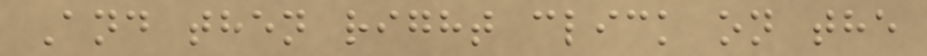And then right click on the
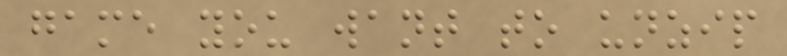game you want to unzip
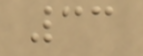33
